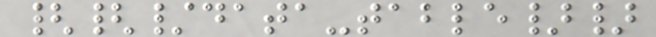{{/data-table}}
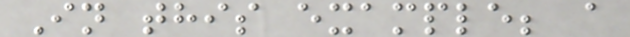In this example; a
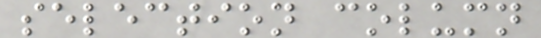selection column
